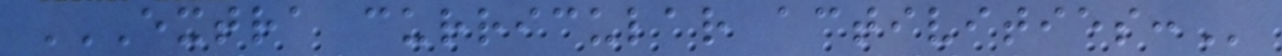EXTRA CURRICULAR ACTIVITIES:
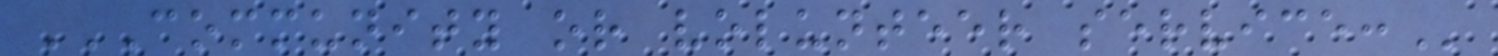COMMUNITY OR VOLUNTEER SERVICE:
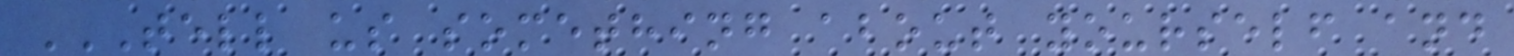TELL US SOMETHING ABOUT YOURSELF AND
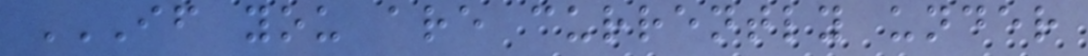IF YOU ARE CURRENTLY UNDER
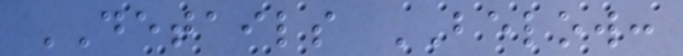DETAILS BELOW:
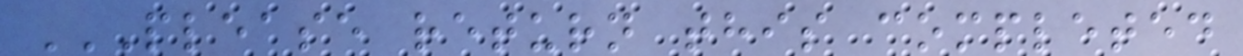PLEASE RETURN THIS COMPLETED
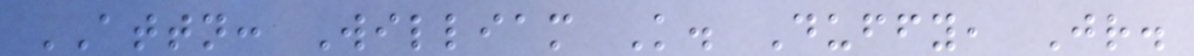ATTN: William K. Duffy, Jr.
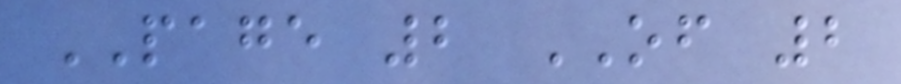PAGE 2 OF 2
